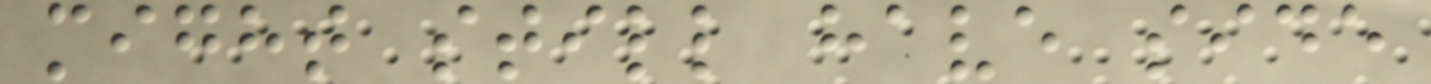might still have side
